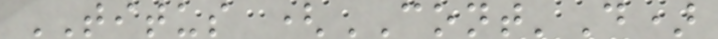TITUS (CONT'D)
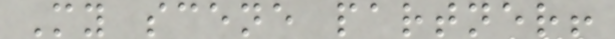My scene partner!
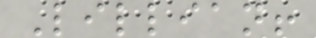Lillian!
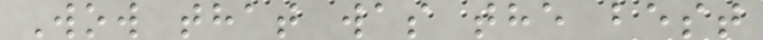Wow that was the best
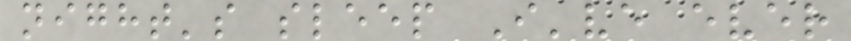night's sleep I've ever
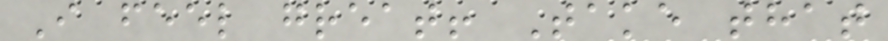I feel great! Take that
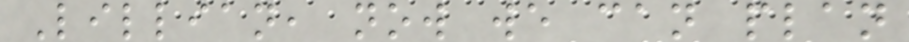Lillian, now we can plan
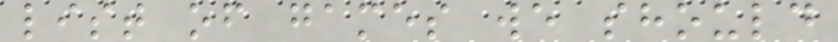list of games we should
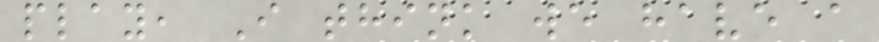play, I think we have a
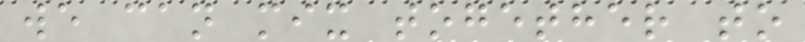we can mix together to
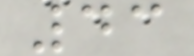43
